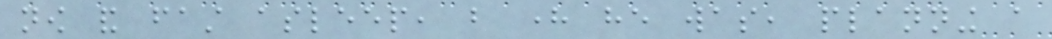now and fast asleep, but here he was, planning a
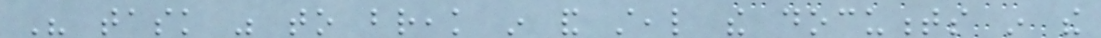His task was to break in and steal the documents in the
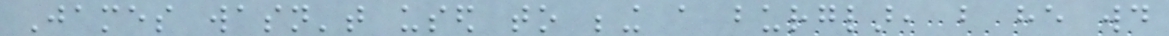James wasn't used to being a burglar, but he would
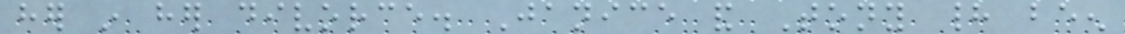her in her divorce. Janice and Tony had been
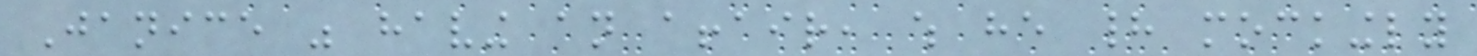Janice was having an affair, which he had mockingly
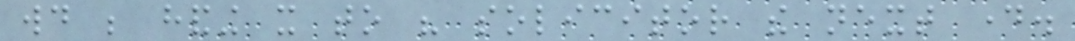would be handing it to his solicitor the next day.
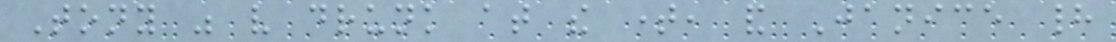Tony was very drunk at the time, and Janice had
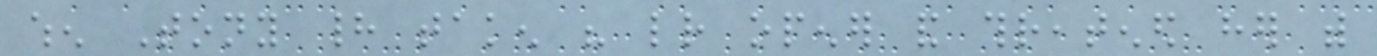when Tony had taken his letter opener and threatened her with
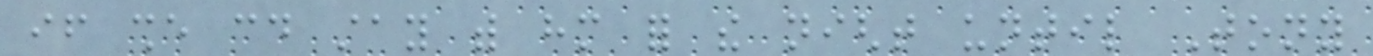if she could stay with him for the night until Tony
